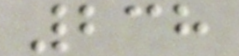238
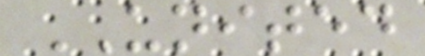UNITED
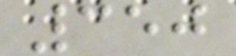350
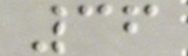36
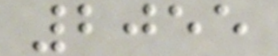2055
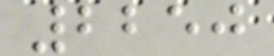2250
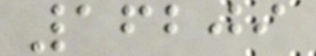16209
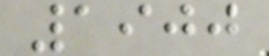1900
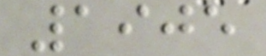1905
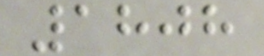1808
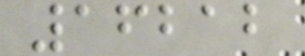16212
